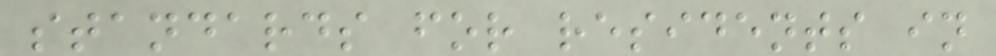standards for residents in
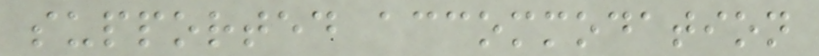supported accommodation
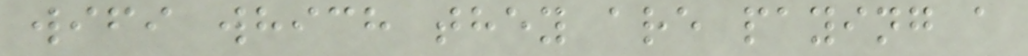wifi which they are paying a
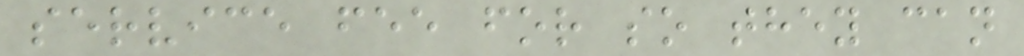service fee for so they can
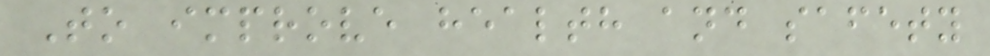To improve health and safety
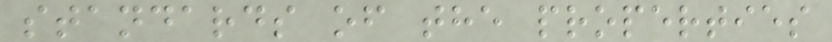standards of the properties
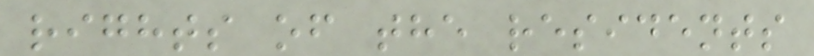rights of the residents
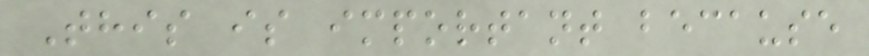This is important because
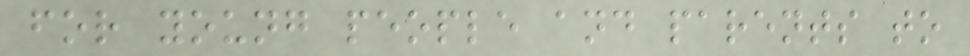for young people and parents to
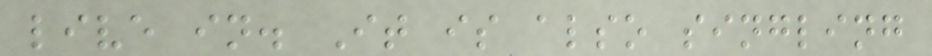live in. It is also singling
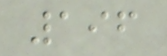196
